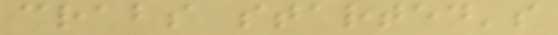crabs started's
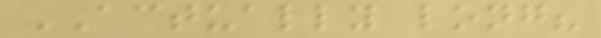ACTUALLY long?
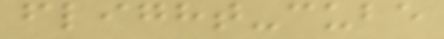flight-cube
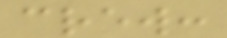crew:
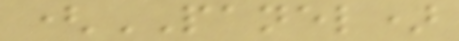(PANEL)
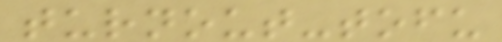turnout-tofu
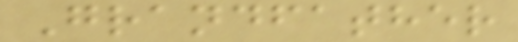Grandfather
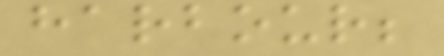harbour;
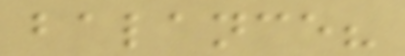balance?
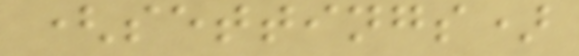(settings)
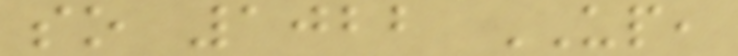so 1022 UP,
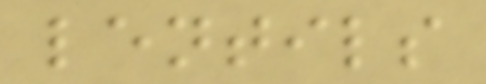lentils
